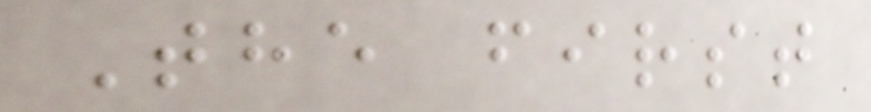The first
